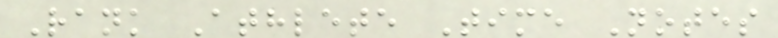Rank Athlete Time Notes
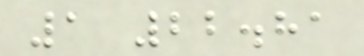1 22.81
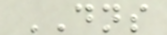DNS
